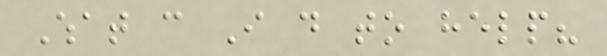What can I do to help?
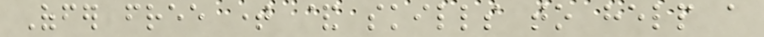Offer free time & skills to help a
